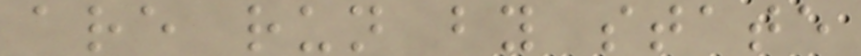are run by state
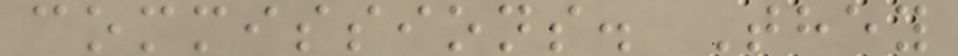commissions. They
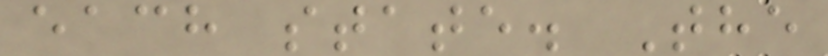each state. The
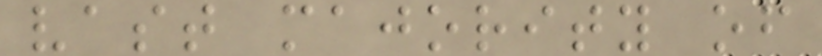vast majority of
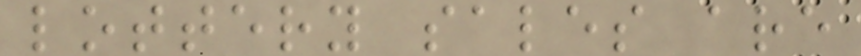lottery sales are
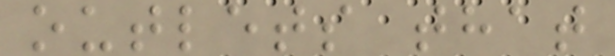outlets that
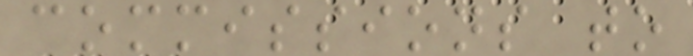commissions to
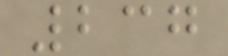237
